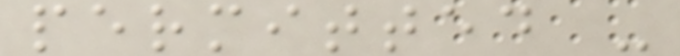permitted -
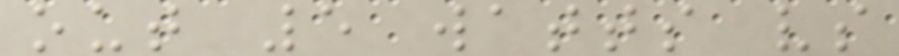out 5 watts vs
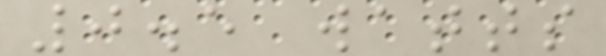0.5 watts
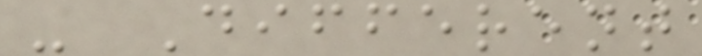- Different
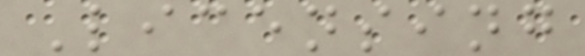Licensing
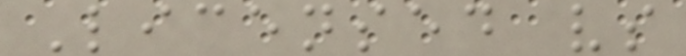Licensed vs
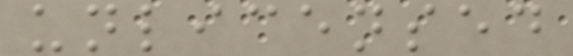unlicensed
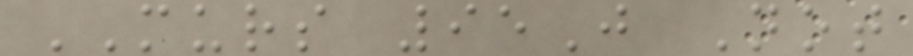MURS 95J Not
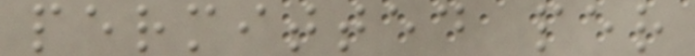permitted per
